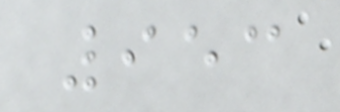953
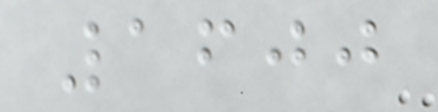1600
